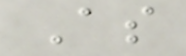As
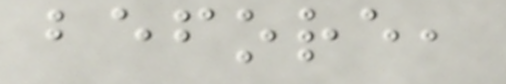before,
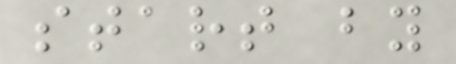start by
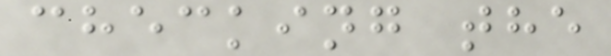checking the
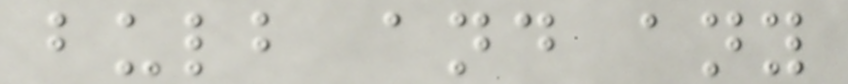bulb and any
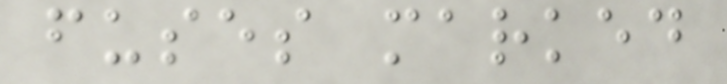fuses marked
